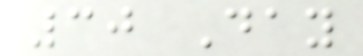30 Day
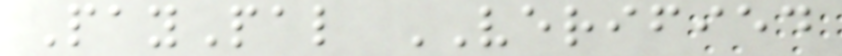PayPal VERIFIED
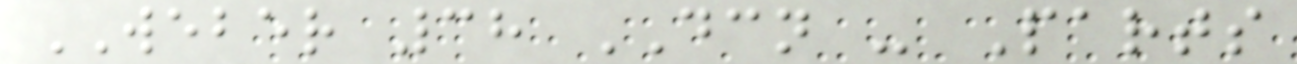WEBER 38 DCN - Parts
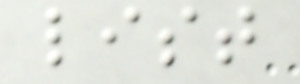list
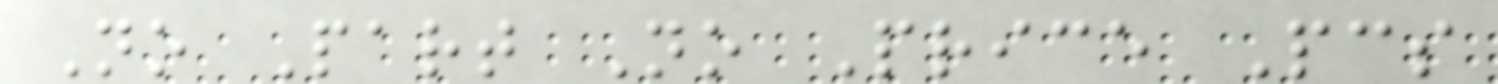No Part No Price Pcs
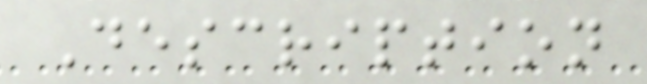Description
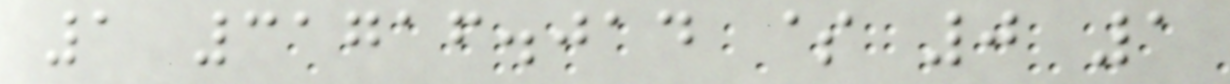1 31716.014 $ 0 1
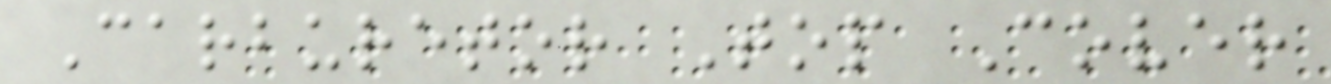Carburetor Top Cover
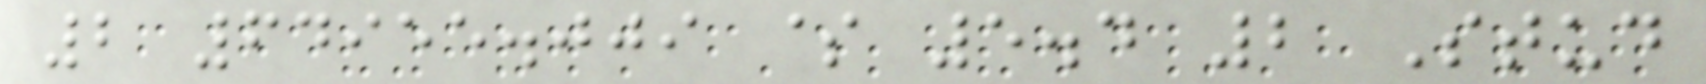2 64955.009 $ 5.4 2 Stud
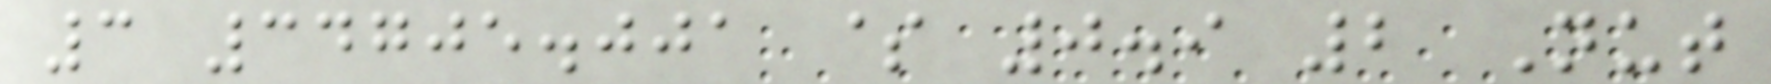3 34705.001 $ 0.9 2 Nut
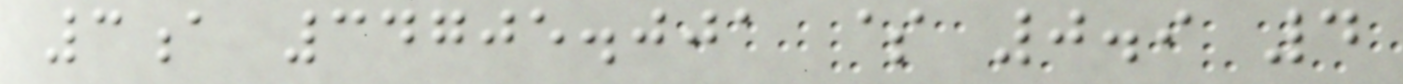3a 34705.001 $ 0.9 4
